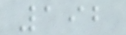192
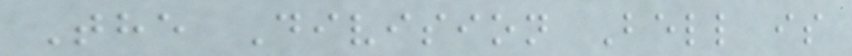The Division Bell is
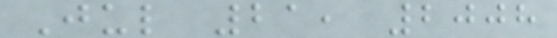Jul 21, 2008
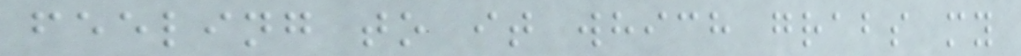feeling to it which grabs my
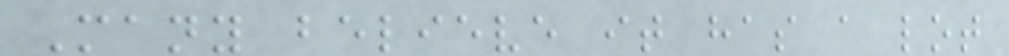Many believe it has a lot
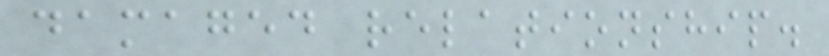damaged relationship.
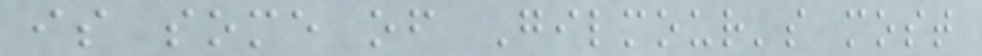is some of Gilmour's most
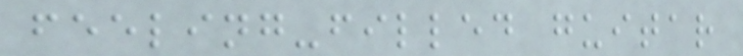feeling-filled guitar
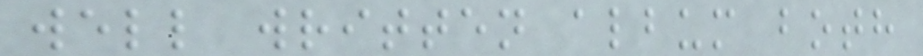well written album both
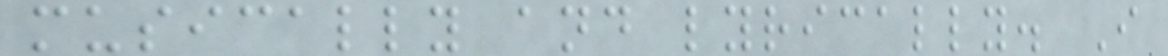musically and lyrically. I
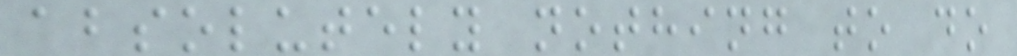absolutely nothing to do
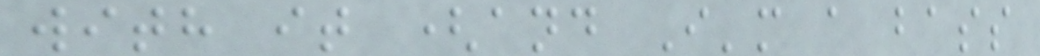with it (and I'm a bass
